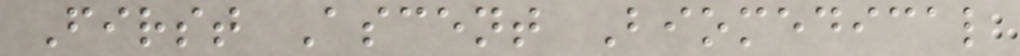First Ascent Biomedical
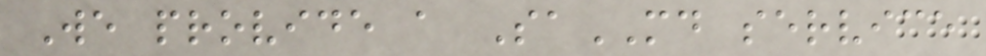We provide a SaMD service
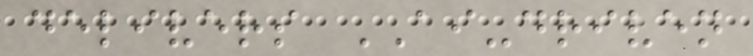delivers AI-driven
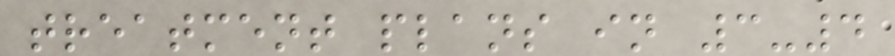treatment plans in 3-4
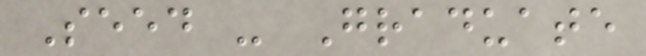Seed - Graduate
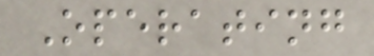Operating
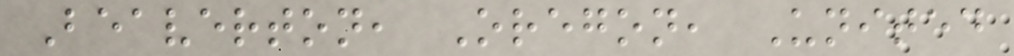Beaverton, Oregon, United
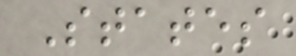States
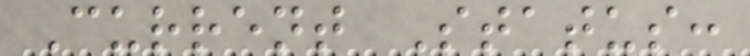Current Status:
